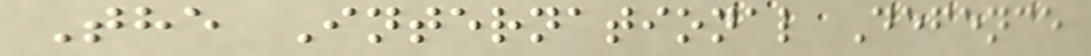The International Defence
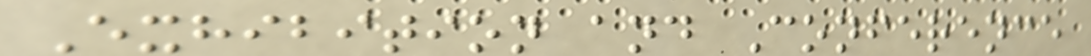Exhibition and Conference
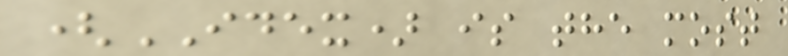(IDEX) is the most
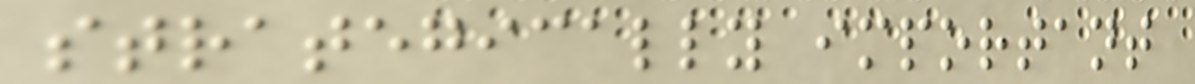strategically important
